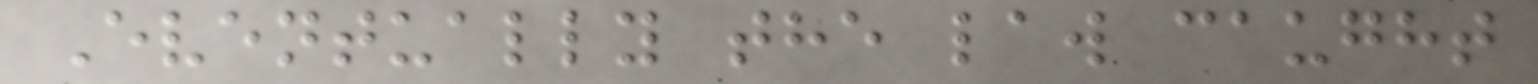Eventually the law caught
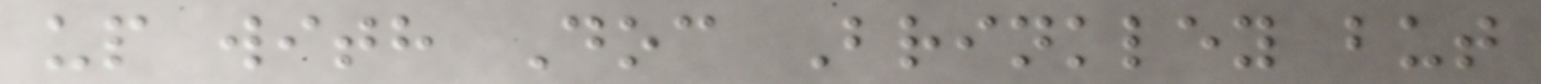up with Doc Brinkley but
